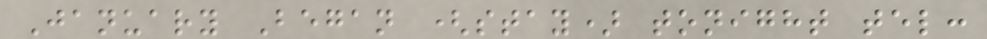January Began (stay) tonight tel:
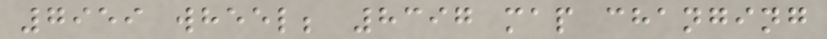7959 wheel; 8397 map changing
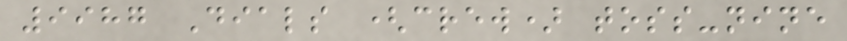9987 Dials (crew) toss-nine
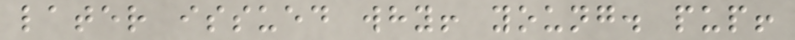later issued why! young. pup!
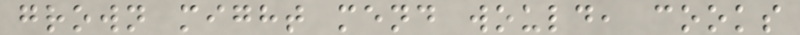grown might mend would, cooks
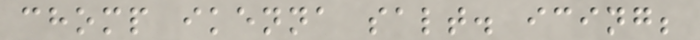chomp ikenna salt. icing;
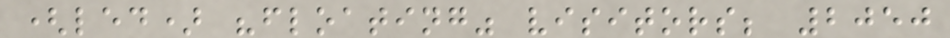(led) "floating" visitors; 2050
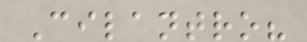Cilantro?
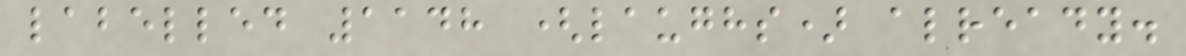labelled 1148 (laughs) already.
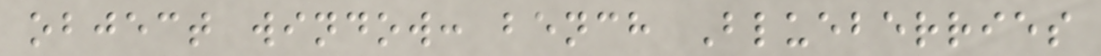object window: bench Blueberries
